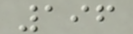196
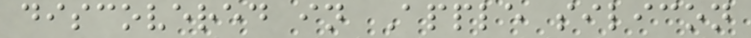discovered in Apple silicon
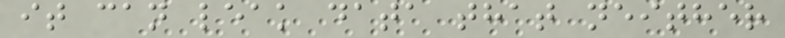it can leak data that neither
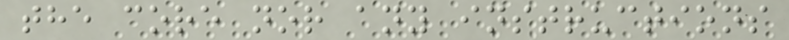the core nor any instructions
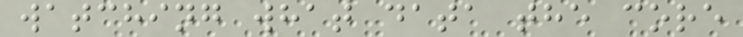watching what data the core
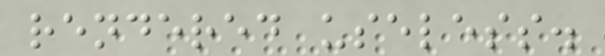rendered useless.
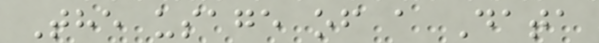The usage of a Data
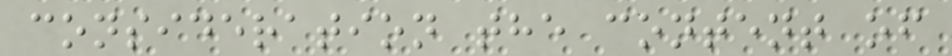consideration the content of
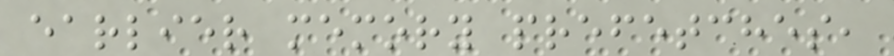earlier memory prefetches,
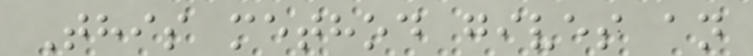This method gives an
